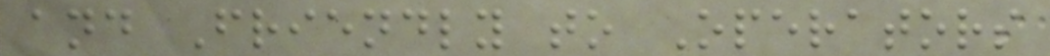and Friendly to Operators
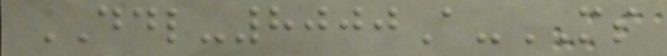DDL-8000A-MS
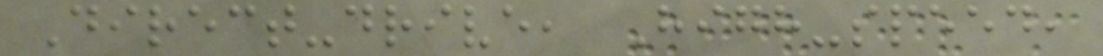Direct-drive, High-speed,
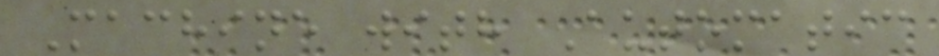Machine with Automatic
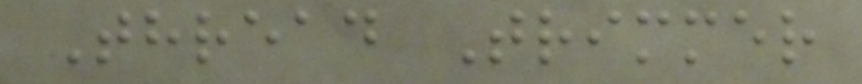Thread Trimmer
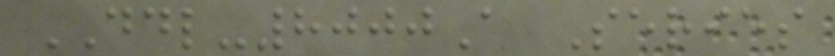DDL-8000A Series
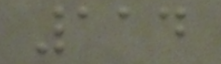114
